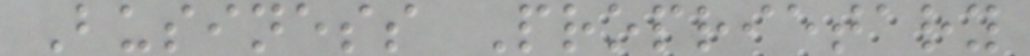Business Proprietary
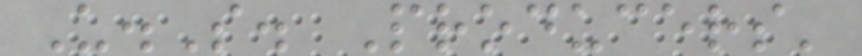U.S. Producers'
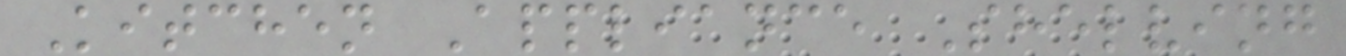Kitchen Appliance Shelving
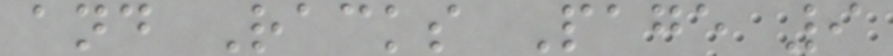and Racks Page 9
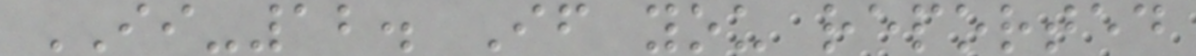II-12. If you reported
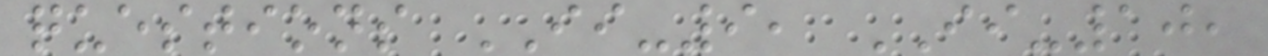questions II-9, II-10,
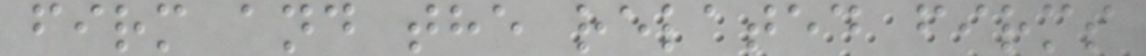firm and the related firms
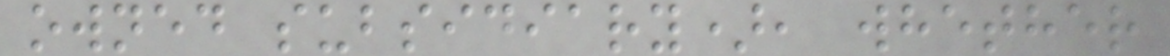owned subsidiary), whether
